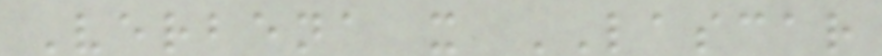Verbena x LASCAR
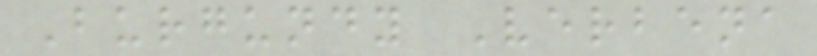Burgundy Verbena
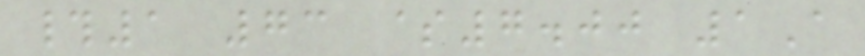#1 73 $7.00 1A
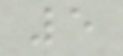5
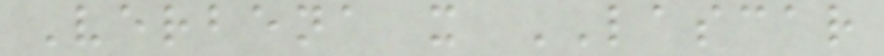Verbena x LASCAR
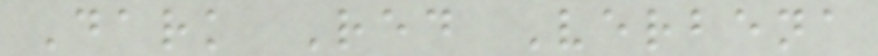Dark Red Verbena
